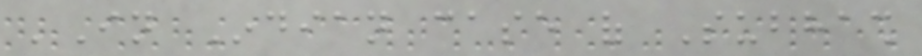'In Indian case of Subhash
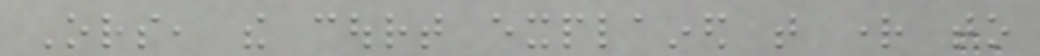Ors, the court explained that right to
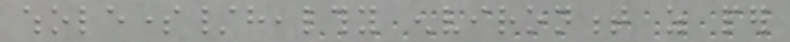wholesome/healthy environment as per
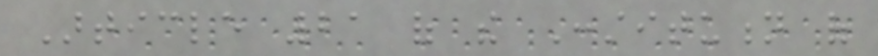Article 21 of the Constitution of
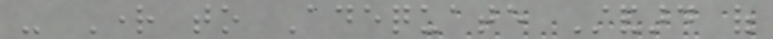- Right to Adequate Standard of
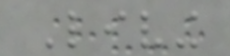Living
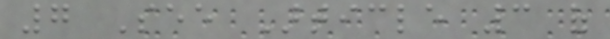7 See Article 3 of
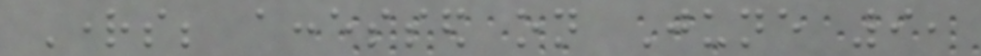Rights; accessed on June 9,
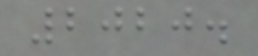2020.
